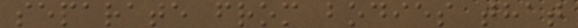separate from bodies that
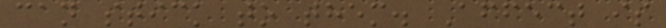can stick to them. Affect is
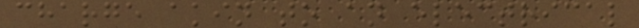charge akin to an electrical
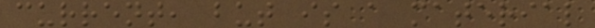current, but is a material
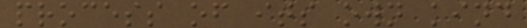process of its own kind
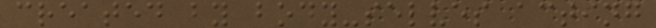created by body-selves acting
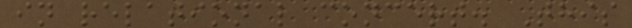in relational concert. This
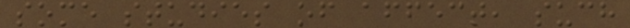some studies of affect, such
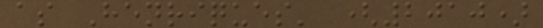as Henriques' (2010)
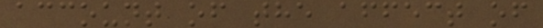account of the affect of
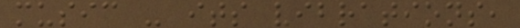music - its vibrations,
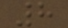8
